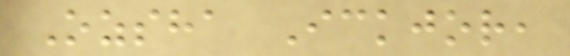Ozsha Ickjor,
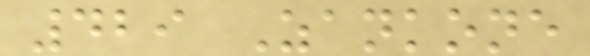429 Zankone
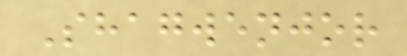Shagwenjor
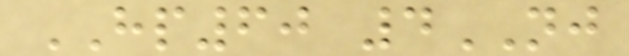HP60 4NJ
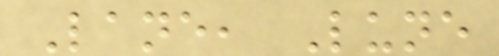Lane, Lune
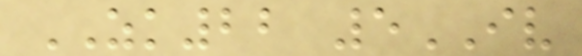ZK22 5IV
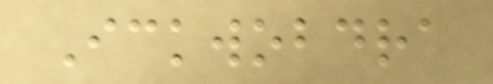Ickwobdra
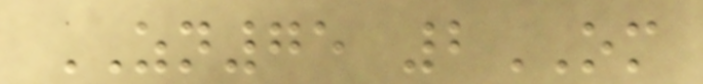ZN75 2OM
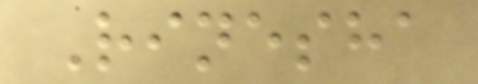Rinesha
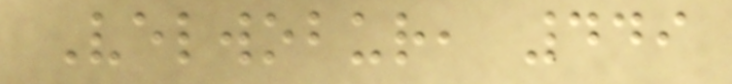Velwobur, 449
